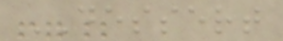DESSERT
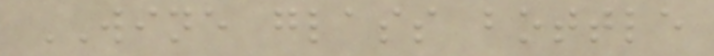WINE glass bottle
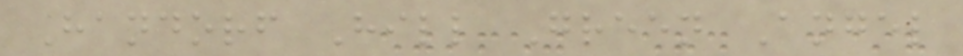Handorf Hill Green Angel
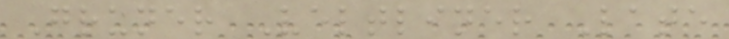Gruner Veltliner Late
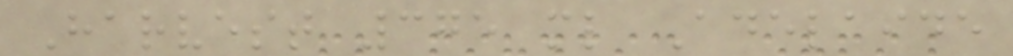Harvest 375 ml Adelaide
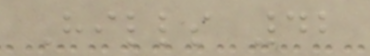Hills 42
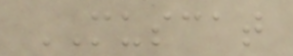MUSCAT
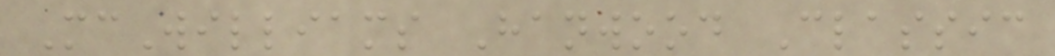McWilliams Hanwood Classic
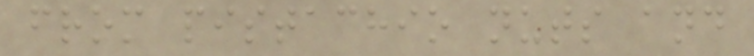from pistachio nuts and
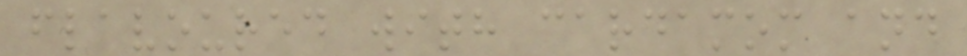flavoured with cardamom and
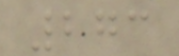273
